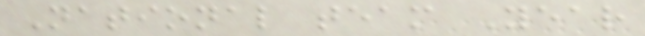National team Year
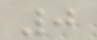0
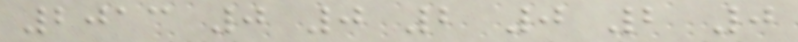2013 0 0 2 0 2 0
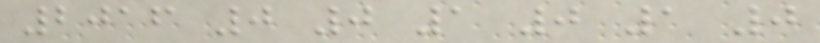2016 0 0 1 0 1 0
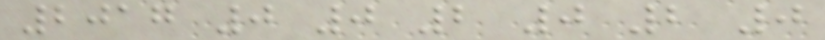2017 0 0 2 0 2 0
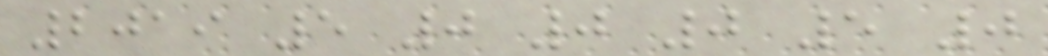2019 5 0 0 0 5 0
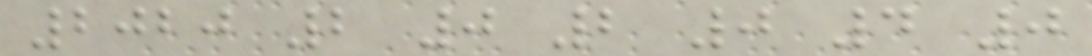2020 2 0 2 0 4 0
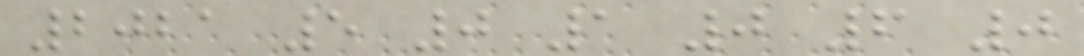2021 5 0 1 0 6 0
